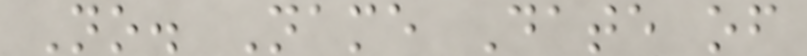No. Name Date of
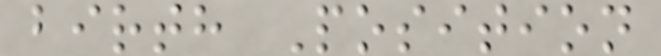birth Position
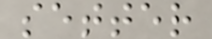setter
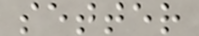setter
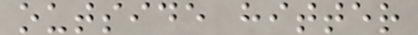outside hitter
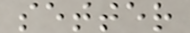setter
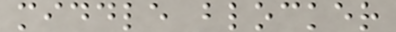middle blocker
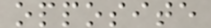opposite
